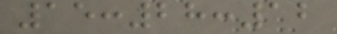15:28:12
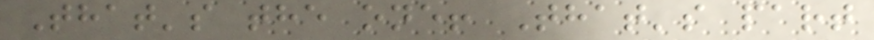That's the one! That's part
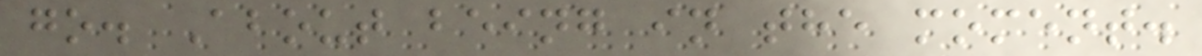go. About being in the moment.
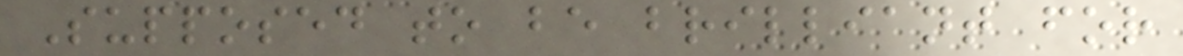Supposed to be brilliant for
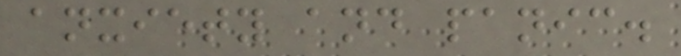anxiety and panic.
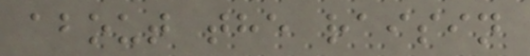about the raisin
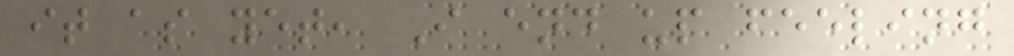it as yet, I end up feeling
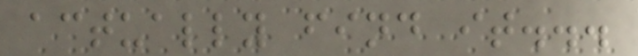actually find it...
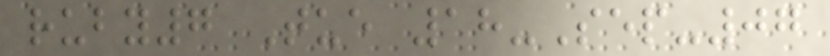ruby7 Tue 18-Sep-07
